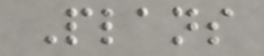Plans
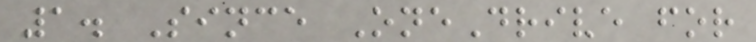1. Since OneDrive for
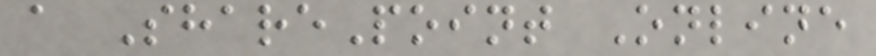a SharePoint Online
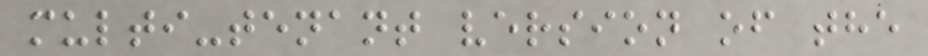multi-tenant version of the
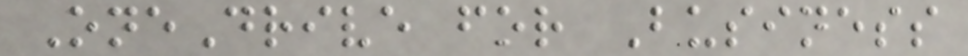OneDrive for Business
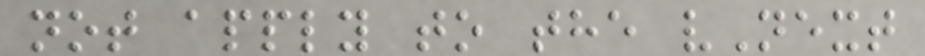not apply to the vNext
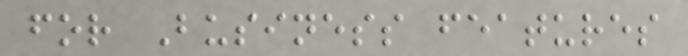for Business features
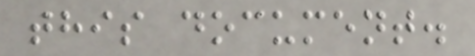this document.
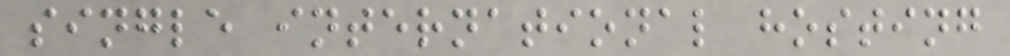single international hosting
